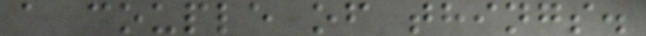a couple of things.
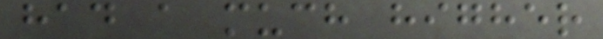had a much higher
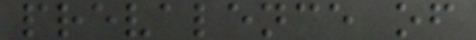prevalence of
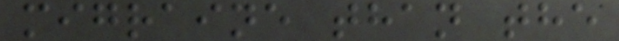migraine than the
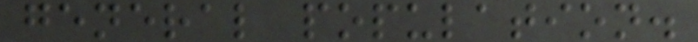general population.
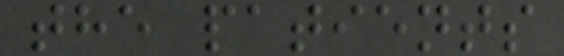the patients
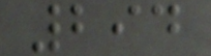294
